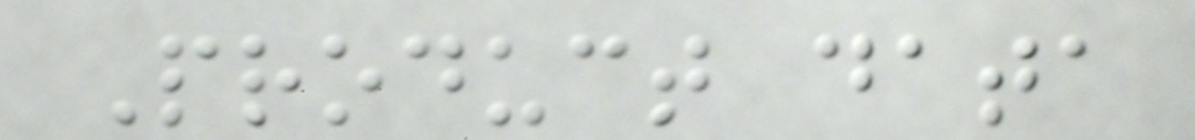Product data
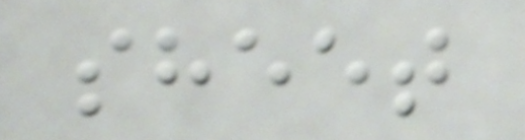sheet
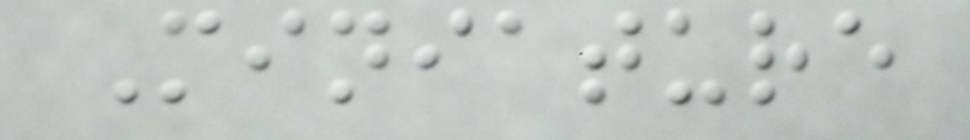Miniature
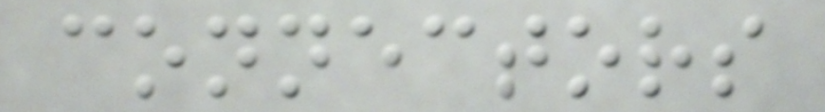connectors
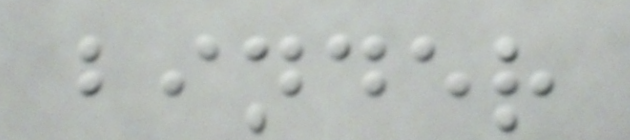binder
